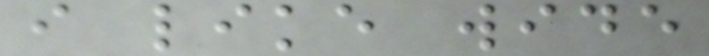i like wide
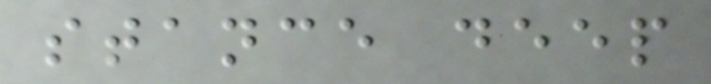stance deep
